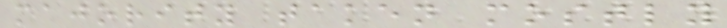majority taken mostly
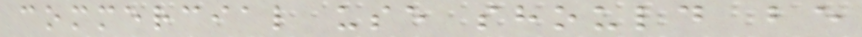commercial use should be
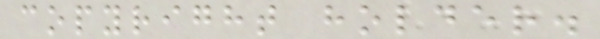copyright holder.
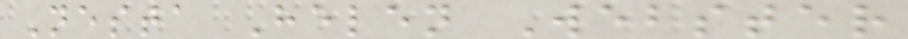Nesta Helen Webster
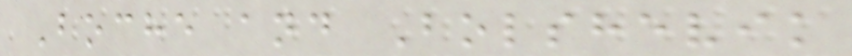Boche and Bolshevik
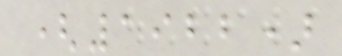(1922)
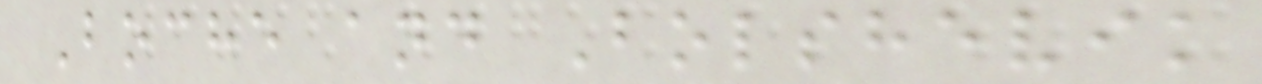Boche and Bolshevik
